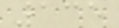135
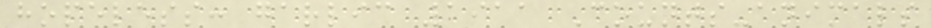hopeless: garlic 1911 Counts-animals
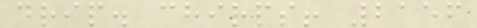drip. chirps! 2156
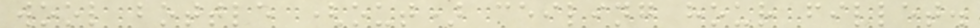wool bottle (out) ceiling hour fillet.
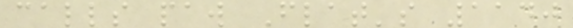calls paw Flat's 1140
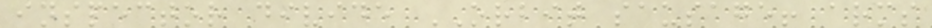inspector divide ORBIT sausage! arms
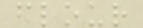flour
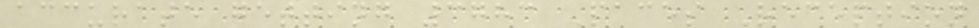accurate getting 3783 Paces Reception
